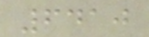6410
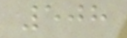508
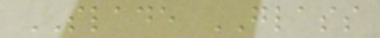SLADE GLASS
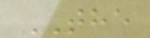THE
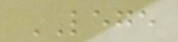LEGE
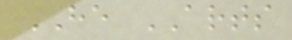HE ARTS
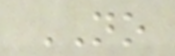NO
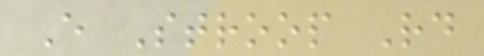E Stroop Rd
